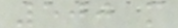500 m
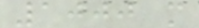1000 m
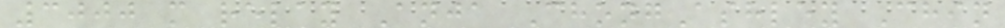3000 m relay Anja ChongAshley Chin
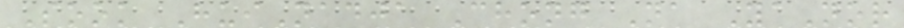Sook HuiNadja Chong Na YaNor
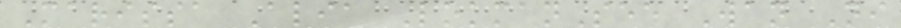Marissa Alia LokmanSee Wan Ni
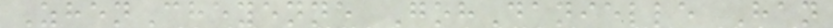ZhenCheyenne GohDanielle Han
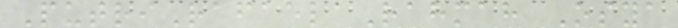PutriRafaelaRahmah Osya
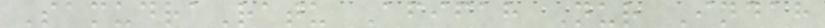SamudraRatu Afifah Nur Indah
